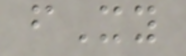fXy
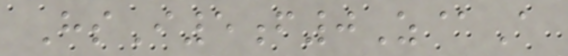HsI5f0Z@A
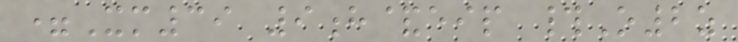=Xm39 9h&eip #O2z
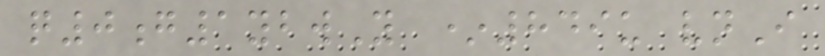q0g1ybwY *849u vnI
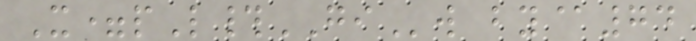X=pL#GIw by@74
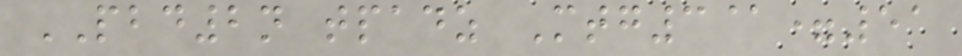PBD2n tpadz Mtg3@=51
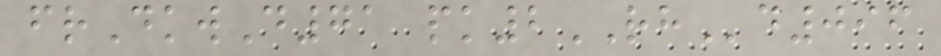frDkwD71 pk2RHd096
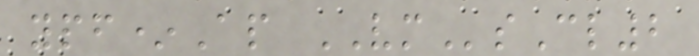ypf*Ap VMsCl2
